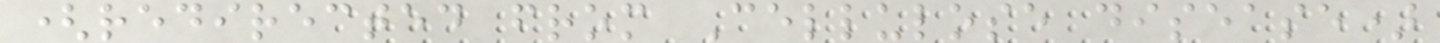(redirected from Cellulose disease)
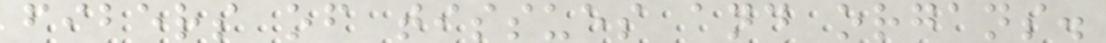fibers of tissues and organs.
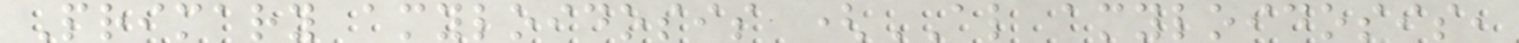Primary amyloidosis (AL amyloidosis,
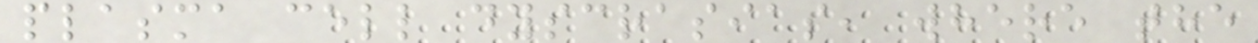plasma cell dyscrasias, where the
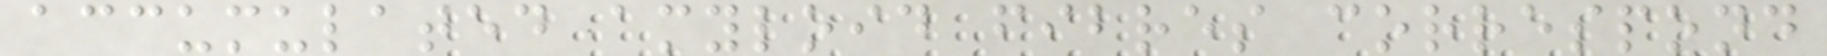accumulated amyloid fibres correspond
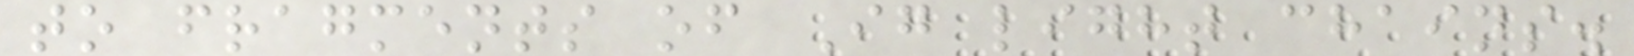to fragments of Ig light chains.
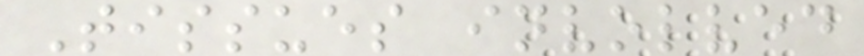Tissues involved
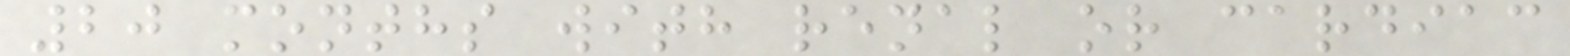20 months with renal or cardiac
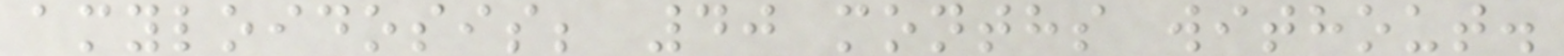amyloidosis; 40 months without.
